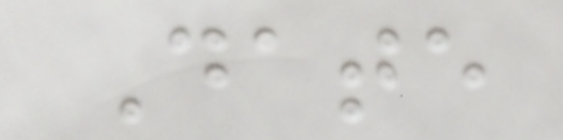Date
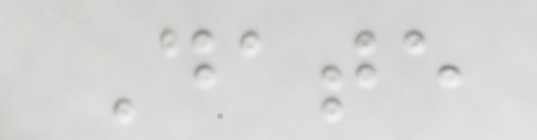Date
